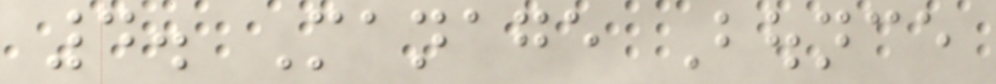4. Manage Bounce
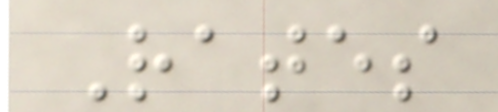Rates
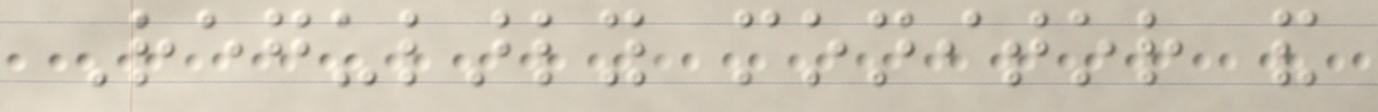Regularly monitor and
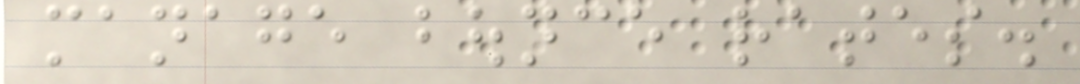manage bounce rates.
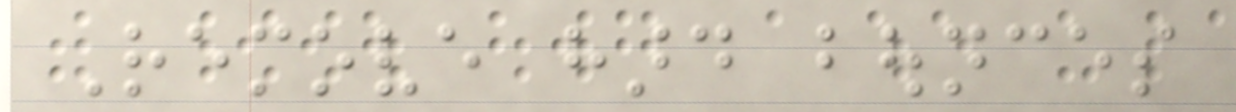Remove hard bounces
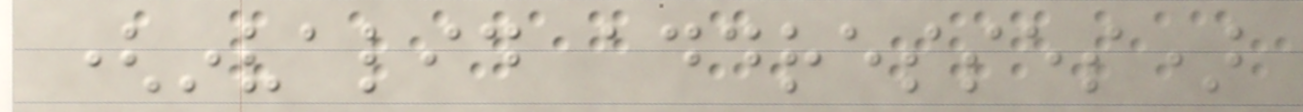(invalid addresses)
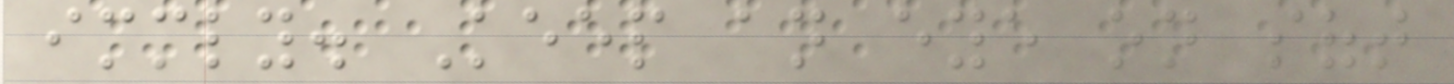immediately. Keep an eye on soft
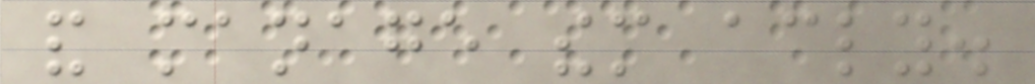and manage them accordingly.
